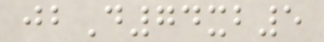jbD74xb5
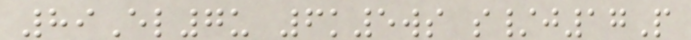89El7u 6k5ws s/j17P
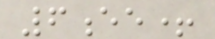6ee+
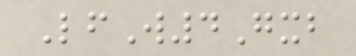LfW4Gxb
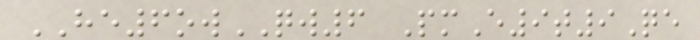HE6owQW6 PmE9t9Qe
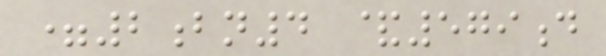=2bn4 &579d
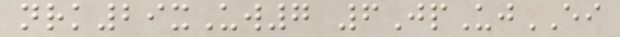nrk29xUw7 6JpUjEI
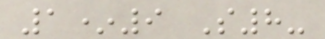1*9 S8-
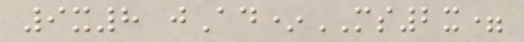9x8 jAd*MS2x=
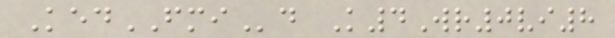KedFMId K4Wr0vi8
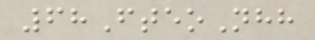68FteoNhh
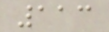113
